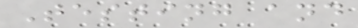Testing and
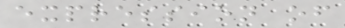expression of
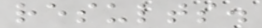results.
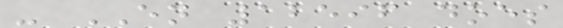- EN 12596 does
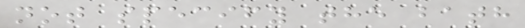not specify the bath
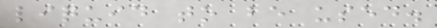liquid to be used.
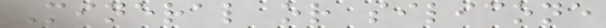Mineral or silicone
